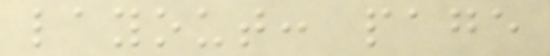layout: page
